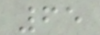65
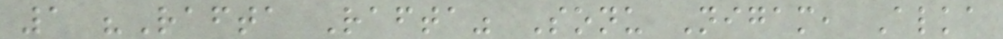1 "Rafta Rafta" Sonu Nigam, Alka
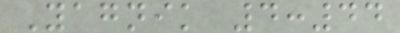Yagnik 4:44
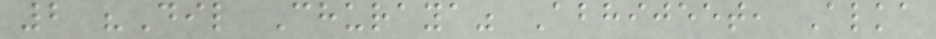2 "Dil Churaya" Abhijeet, Alka
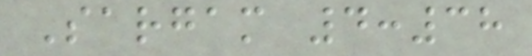Sargam 4:38
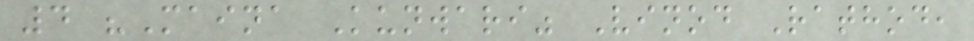4 "Maina Kunwari" Vinod Rathod,
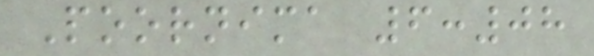Poornima 6:08
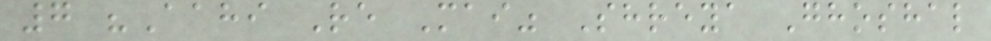7 "Aahi Re Mai" Shreya Ghoshal
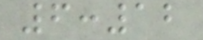6:12
